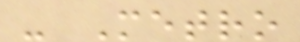- Metro
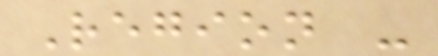Region -
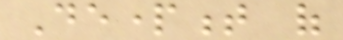Department of
